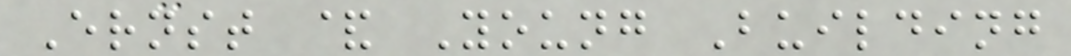Ernst & Young Building
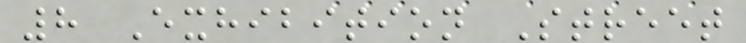8 Exhibition Street
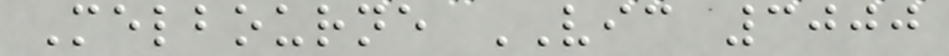Melbourne VIC 3000
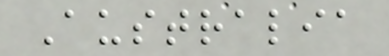Australia
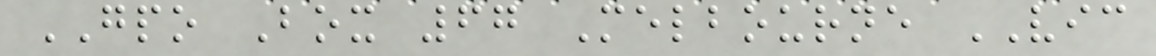GPO Box 67 Melbourne VIC
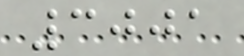3001
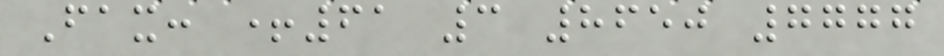Fax: +61 3 8650 7777
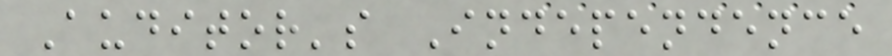Auditor's Independence
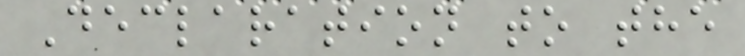Declaration to the
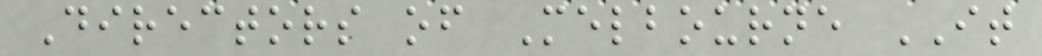Directors of Melbourne IT
